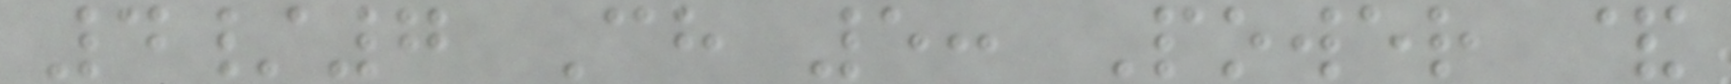4/7 Ch 5: Power &
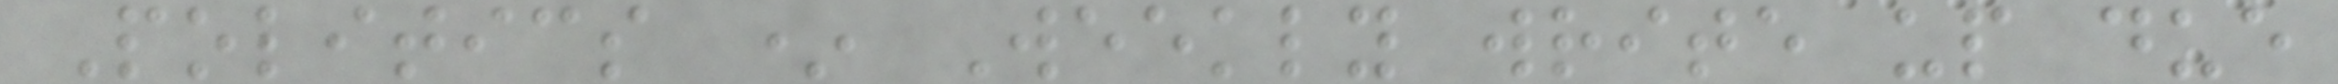Politics * Weekly write up due
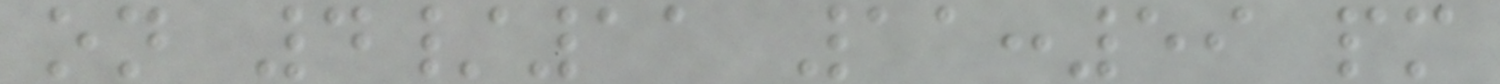on 4/11 11:59 pm
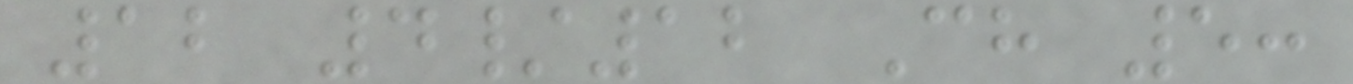12 4/12 Ch 5:
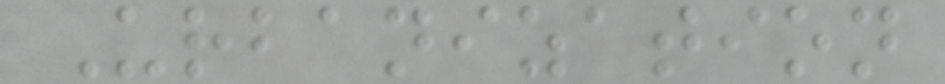Urbanization
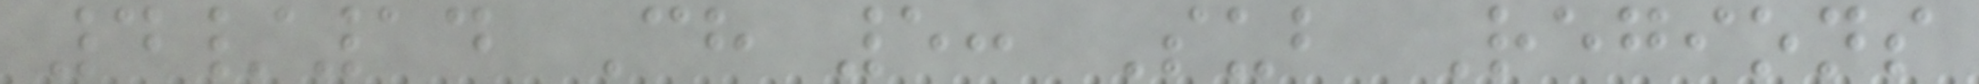4/14 Ch 5: Sub Regions
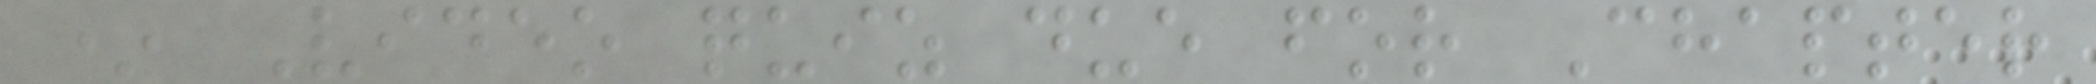* Video quiz due for Chapter
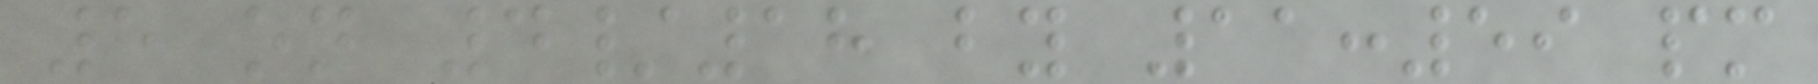5 on 4/18 by 11:59 pm
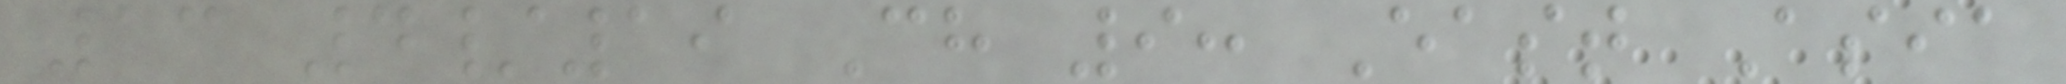13 4/19 Ch 9: East Asia
